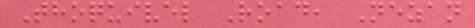Thoquivel Road, Nezan
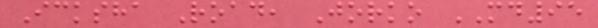Icksha Road, Jorko MD95
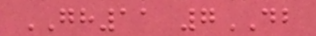GH11 7DB
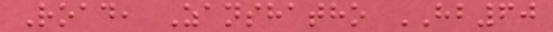Road, Zanshatho HB60
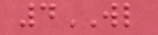4WL
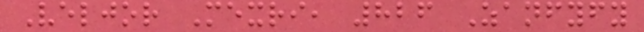Veljor Mexri, 826 Zanfyfy
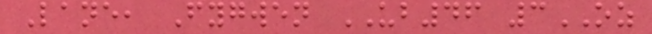Lane, Fygwen UB46 3OZ
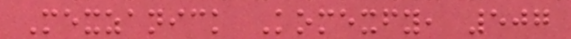Mexzanick Komexfy, 507
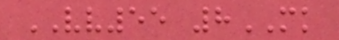VV55 8MK
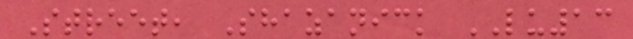Street, Shazanick LU13
